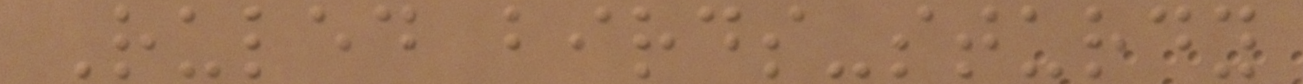Ruled birds-sturdy
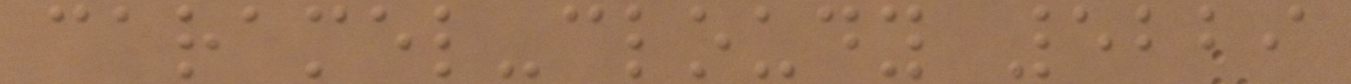caramel-cloudy 5229
